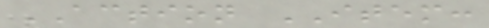ACTION ITEM:
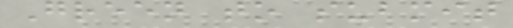Green to submit
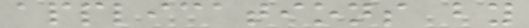applications by
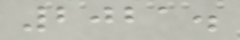2021.
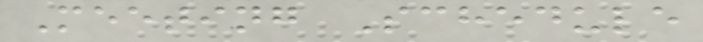Meeting Schedule
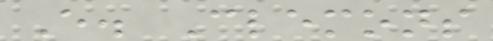E. Clemons
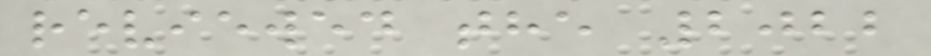reviewed the 2022
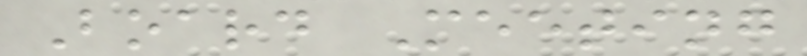Board Meeting
